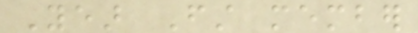Year First member
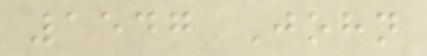1547 John
